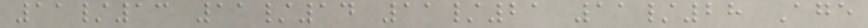11/13 11/14 11/21 11/28 Age
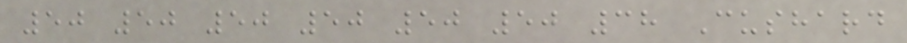50 50 50 50 50 50 38 Cushard
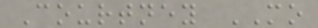Courtney MO
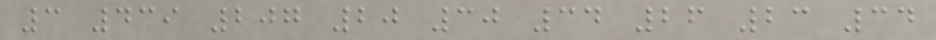3 439 207 20 30 34 26 23 34
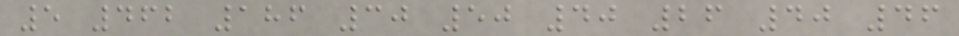5 462 186 30 50 40 26 40 46
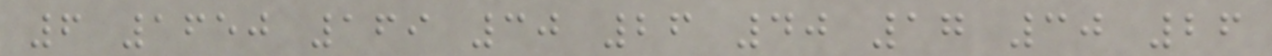6 1650 169 30 26 40 17 30 26
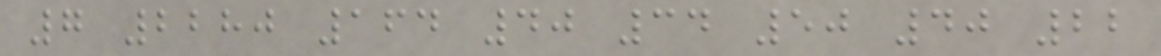7 2280 164 40 34 50 40 22
